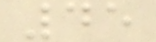45
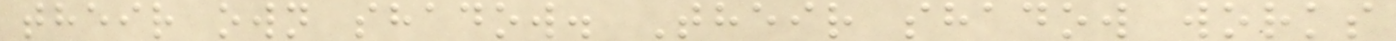their own shadow. Their shadow works
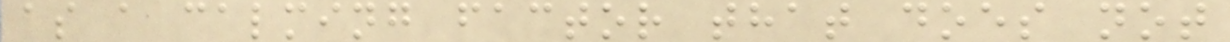as a calming factor that does not
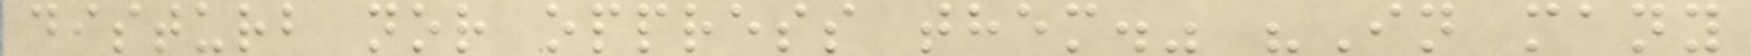disturb nor oppress them." "In many
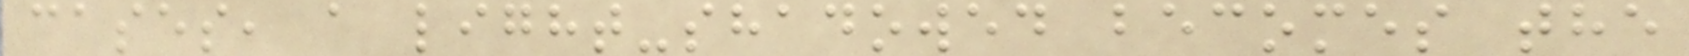cases, a light-shadowed becomes the
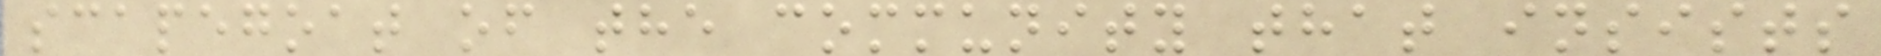scapegoat of the community that insists
